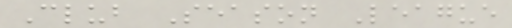Club Season League
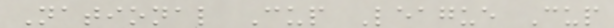National Cup League Cup
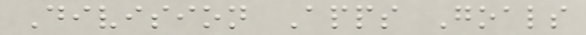Division Apps Goals
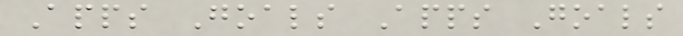Apps Goals Apps Goals
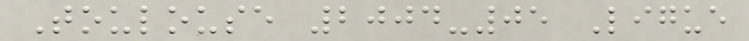Toulouse 2004-05 Ligue
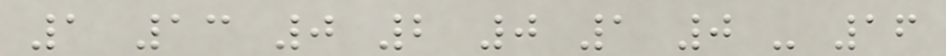1 13 0 2 0 1 0 - 16
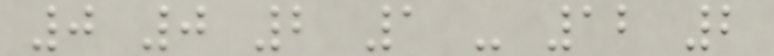0 0 2 1 - 12 2
